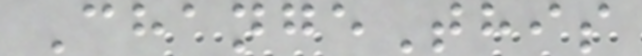ChangeThis
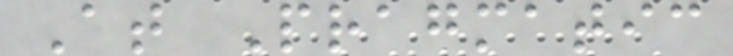At Pragmatic
